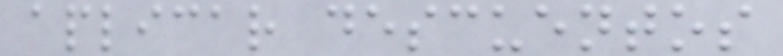aplicar descuentos
